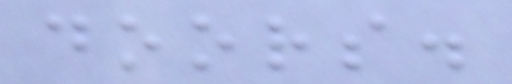doors.
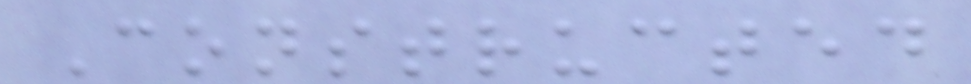Constructed
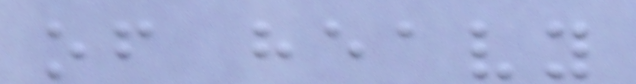of heavy
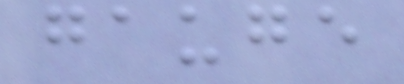gauge
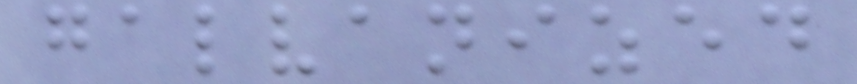galvanized
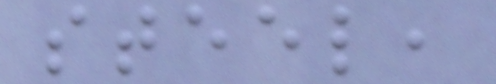steel,
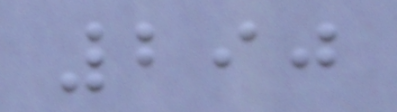290
